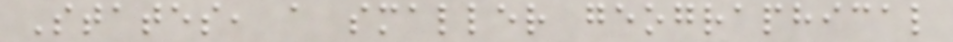States, a smaller geographical
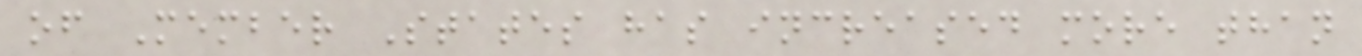of Member States has increased more than
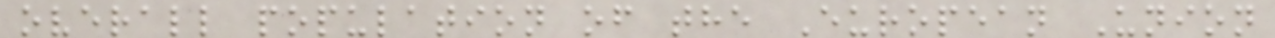overall population of the European Union
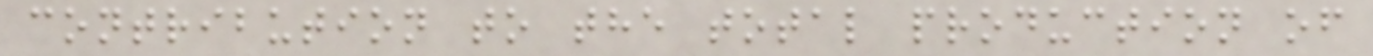contribution to the total production of
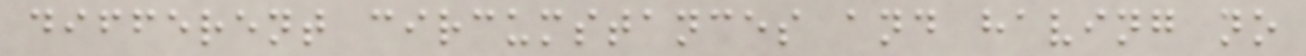different circumstances and having no
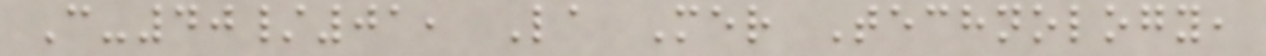C-40/01, La Mer Technology,
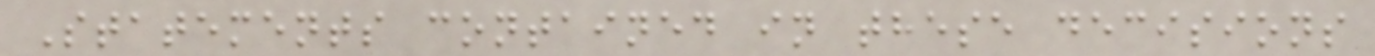Statements contained in these decisions
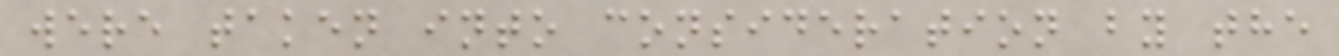were taken into consideration by the
